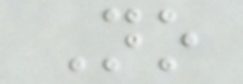No
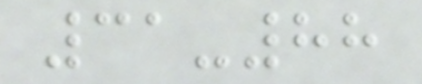31-88
